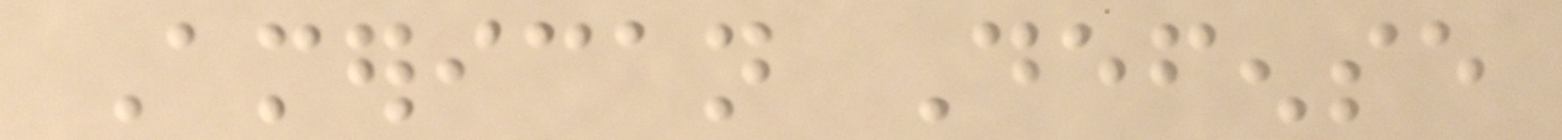American Defense
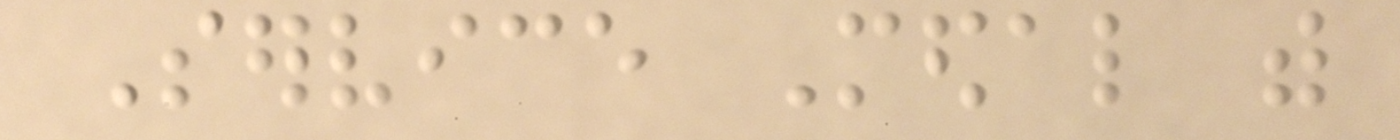Service Medal with
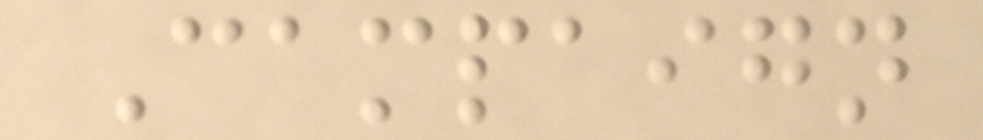Campaign
